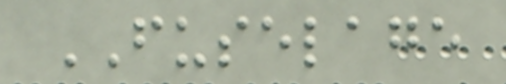FUSELAGE
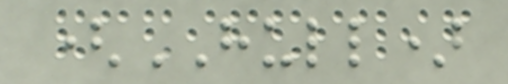(HULL)
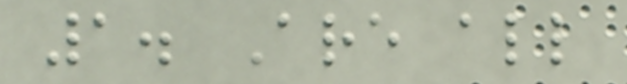1. Are all
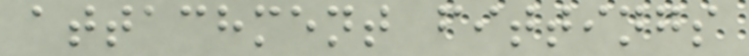attachment fittings
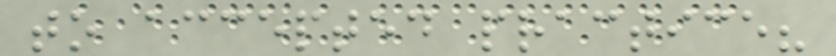to accepted practice?
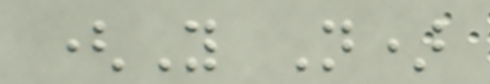(Y N)
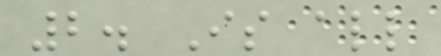2. Is all
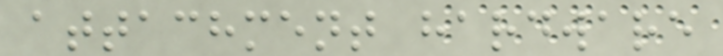attachment hardware
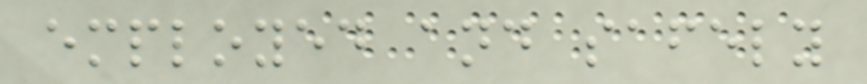employed and safely
